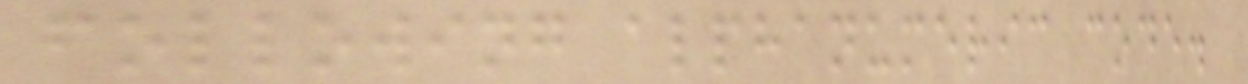following alphanumeric code.
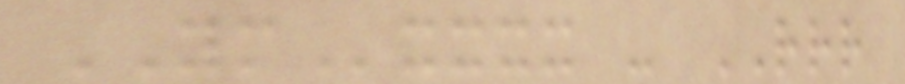YMxxxx - RRR
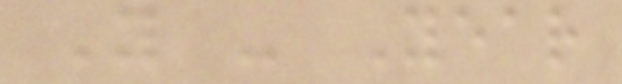Y - Year
